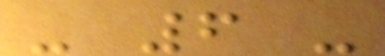- 6 -
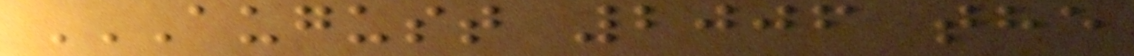AUGUST 2006 THE
